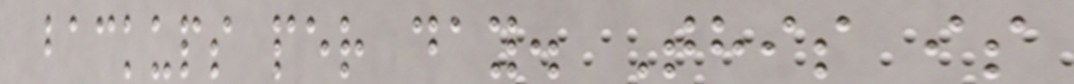backups per day. This is
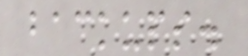backups.
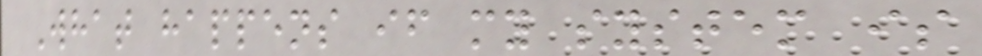What happens if my system is
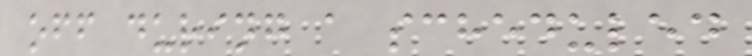off during a scheduled
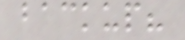backup?
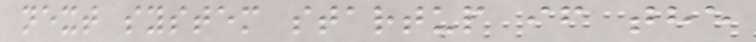next system startup if the
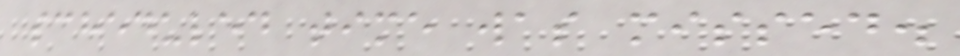scheduled time was missed.
